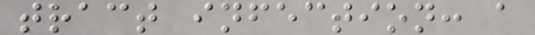tract infection: a
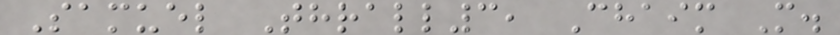Samuel Thrall3, Chaim M.
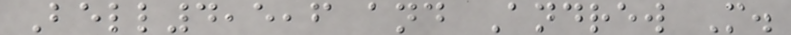Bell4,5,6 and Andrew M.
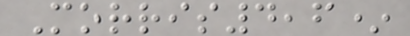Morris4,6*
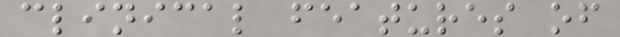clinical features of
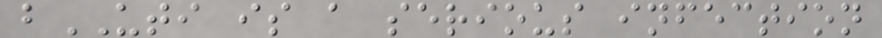bUTI is a serious infection
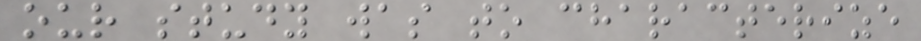our study was to characterize
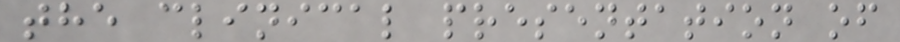the clinical presentation of
